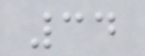34
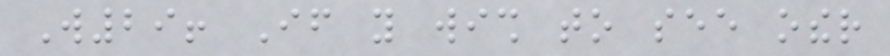W29! If you wish to see other
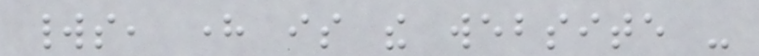worlds, here is the website -
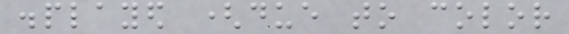displayed (due to color
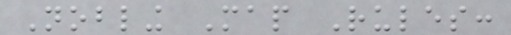Nobling Map Rules:
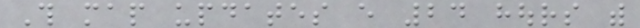This map updates every 24 hours with
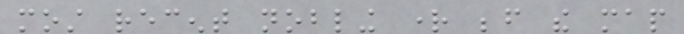most recent nobling right before the map
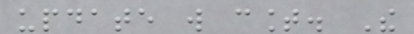update will count. The
